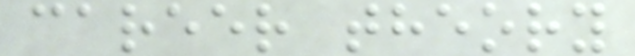career theory
